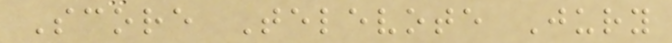Score Televote Jury
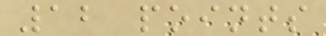12 points
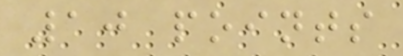10 points
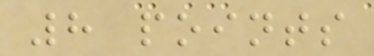8 points
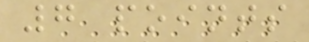7 points
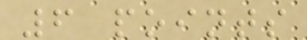6 points
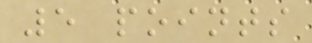5 points
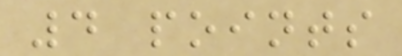4 points
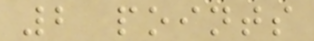2 points
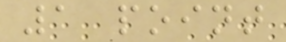1 point
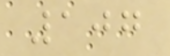107
